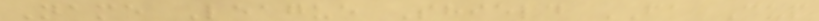Name League Shield FA Cup
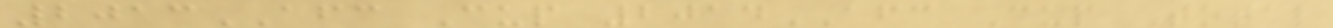2013AFC Cup 2014AFC Cup Total
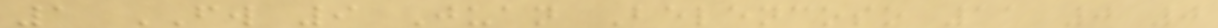1 FW 9 Juan Belencoso 11 0 0
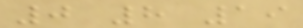0 8 19
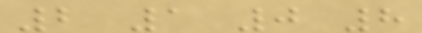2 1 0 8
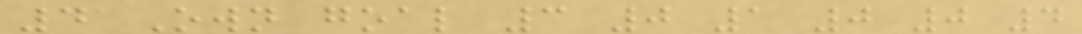4 Own goal 3 0 1 0 0 4
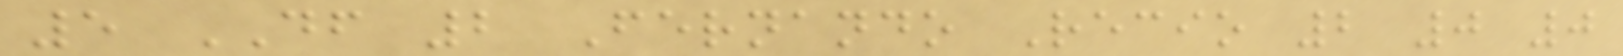5 DF 2 Fernando Recio 2 0 0
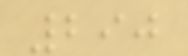290
